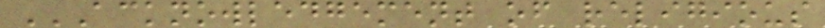ACKNOWLEDGEMENT OF RELIGIOUS
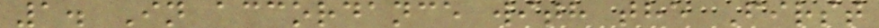1. In accordance with the First
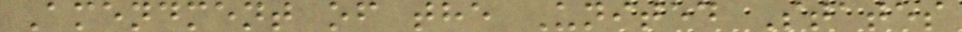Amendment of the United States
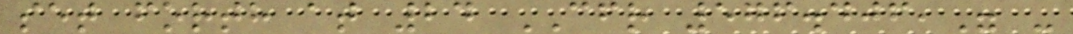set forth at 24 CFR 576.406," -
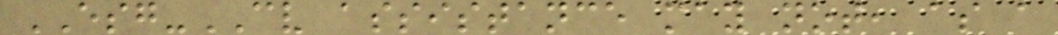ESG-CV assistance may not, as a
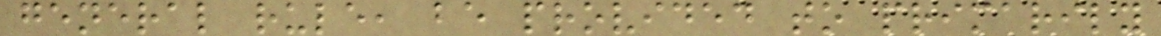general rule, be provided to primarily
